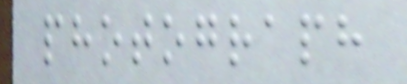photograph
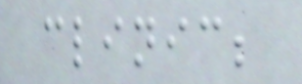clinic;
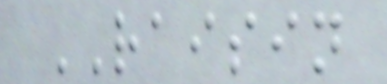RAISIN
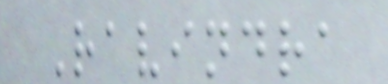Ravindra
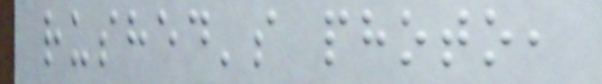rushed's photo,
